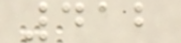412
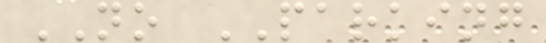NO PARKING
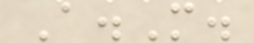A.M.
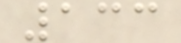133
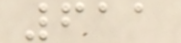611
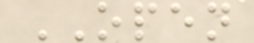OPEN
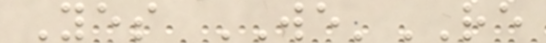Yes WE'RE
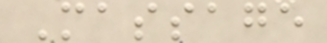Massage
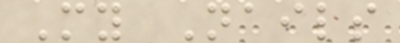My Nails
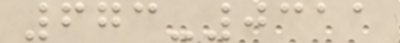673-0311
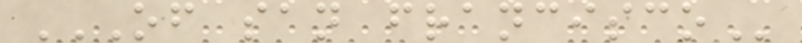OF SAN FRANCISCO
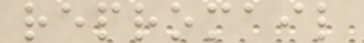repromail
